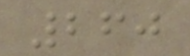260
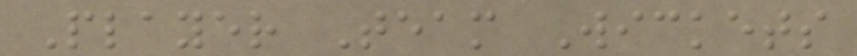Player Team Wickets
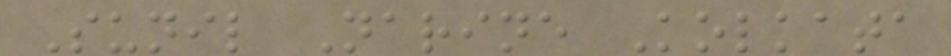Sunil Narine Kolkata
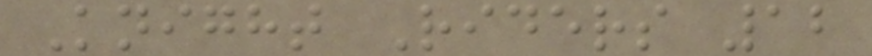Knight Riders 12
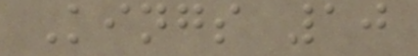Kings 10
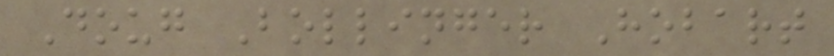Doug Bollinger Hobart
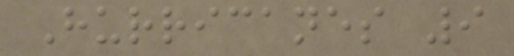Hurricanes 9
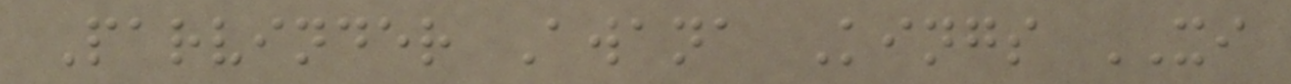Parvinder Awana Kings XI
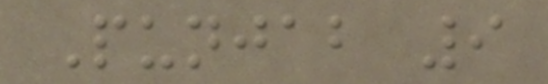Punjab 9
